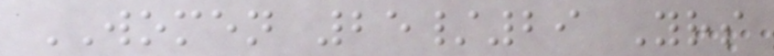WOMEN 25/29 Yrs
